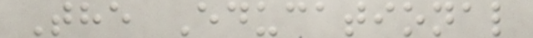The Educational
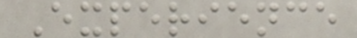Experience
